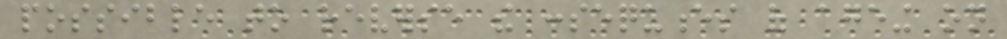possible to reverse the consequences of ageing on
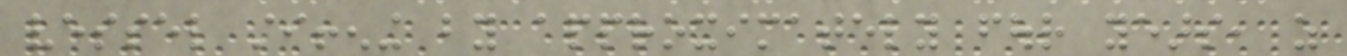vessel stiffening by approximately four years, as
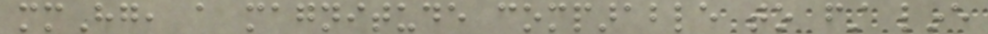mmHg, a magnitude comparable to first line
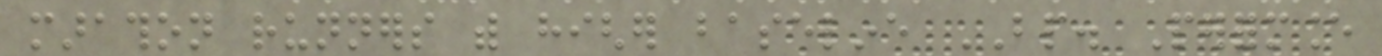marathon runners with higher baseline BP. Performance
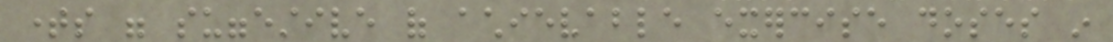times were suggestive of achievable exercise doses in
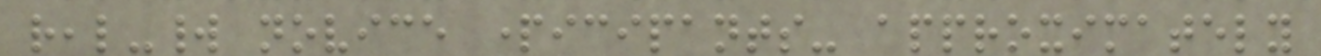real-world novice participants- approximately
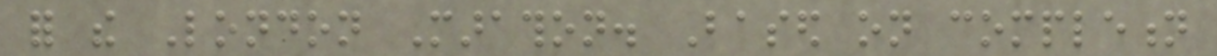for the London Marathon. Based on completion
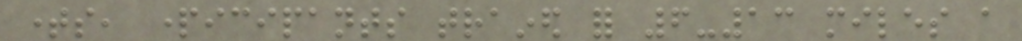times, participants trained for 6-13 miles a
